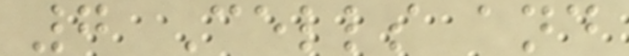7 Cells and
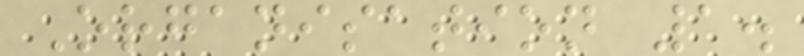Organisation 1.
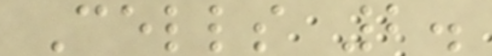Cells 2.
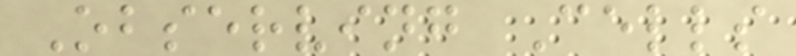Observing Cells
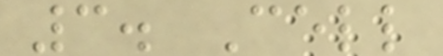3. Cell
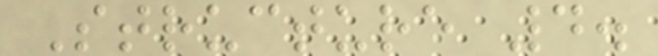Structure 4.
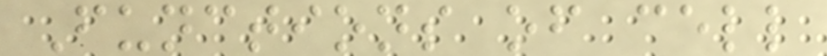Functions of cell
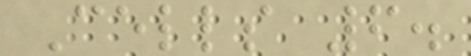Cells 6.
